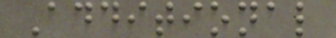Additional
